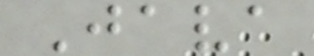Java
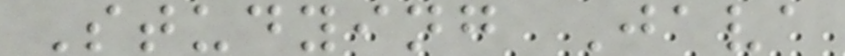Studying Java
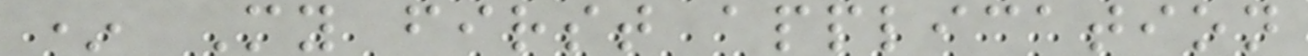* My first application
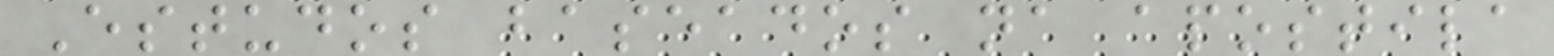Estudos baseados na apostila
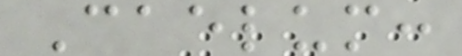Caelum:
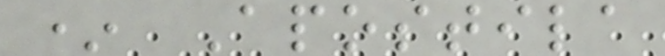* Apostila
